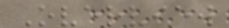Overview
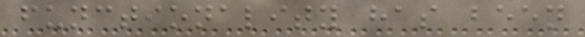functionality has been
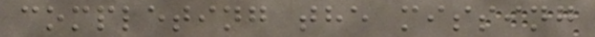completing the missing
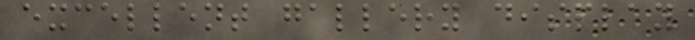excellent gallery display
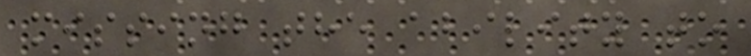missing the ability to
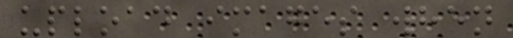upload images when
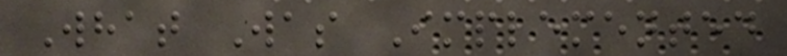What Was Implemented
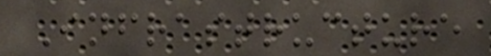Infrastructure
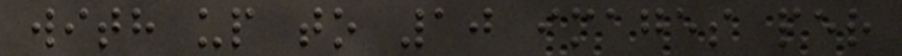with up to 10 images per
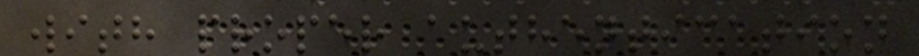with proper authentication
